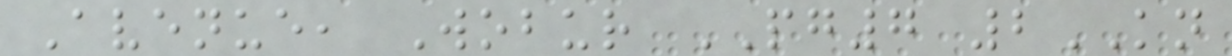Avenue, Wobur PG7 2KN
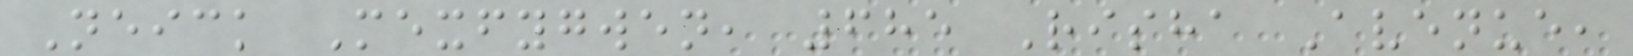Neick Mexfygwen, 685 Risha Avenue,
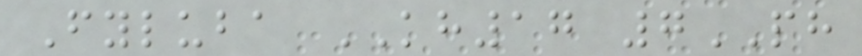Fyluba KH17 7PH
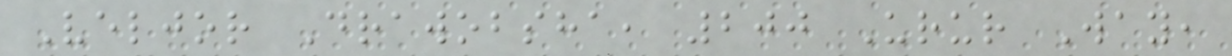Veljor Drawobsha, 200 Urur Way,
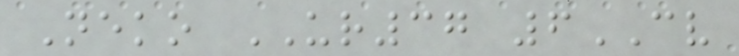Neko UR37 6CV
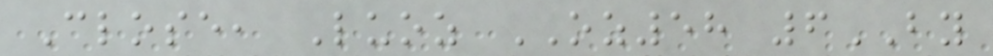Close, Luoz OZ58 6BY
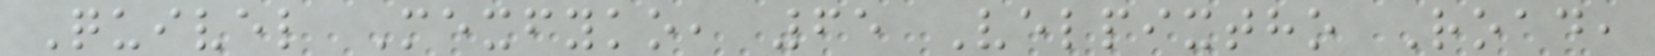Quivel Mexfyko, 65 Velpixtho Road,
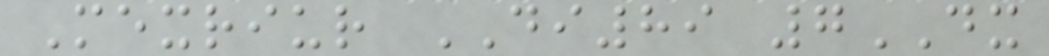Mexriur DI89 7DX
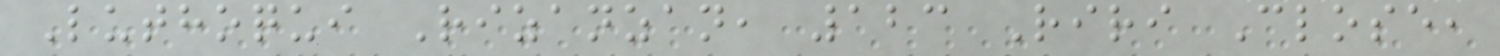Luthoqui Rizanzan, 123 Riri Close,
